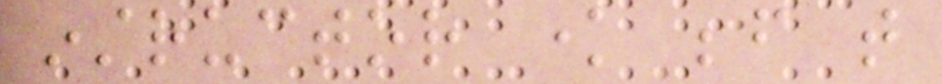instructor know before that
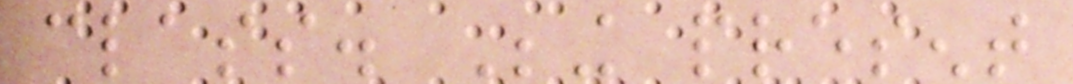class. Being present
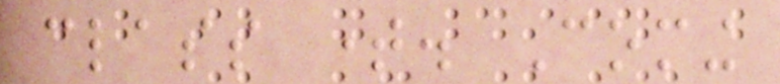class time. Coming
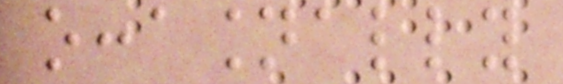occasionally
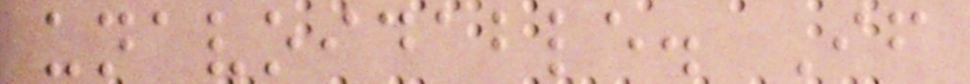unavoidable. If
